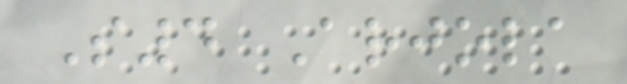S4 Arjola
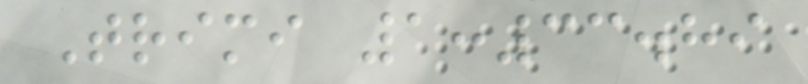Trimi 1:33.89
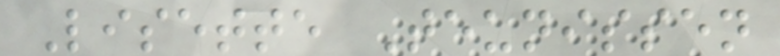Lisette Teunissen
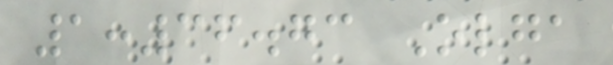1:36.73 Olga
